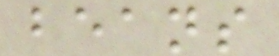beans
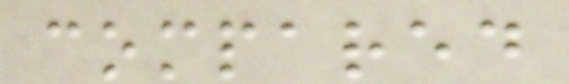compared
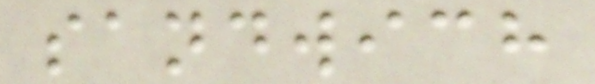sandwich
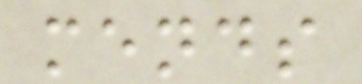mends
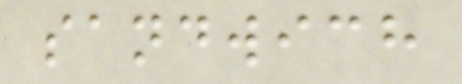sandwich
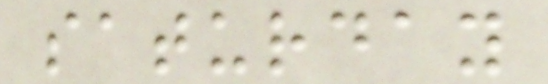saturday
